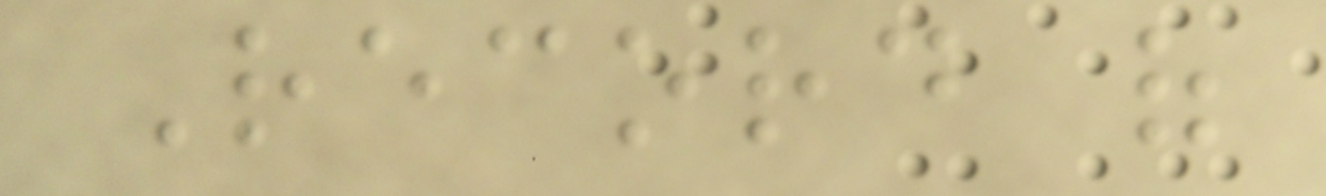Record of
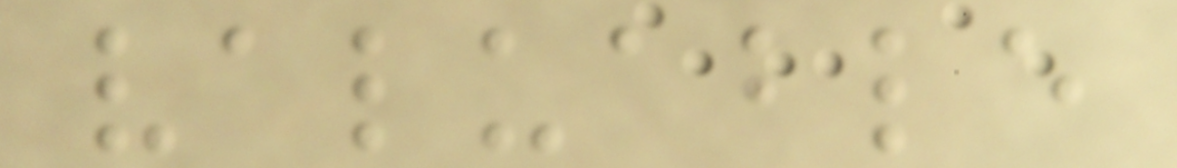valuable
